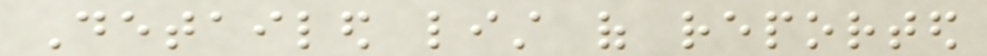Detailed list of reported
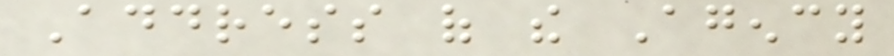Address of the Agency
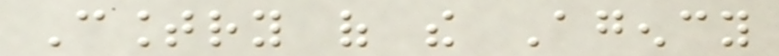Country of the Agency
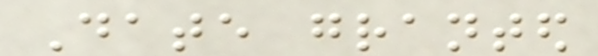Date granted
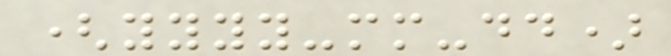(yyyy-mm-dd)
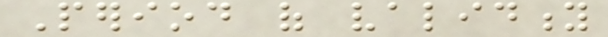Period of validity
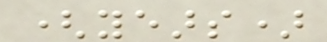(years)
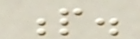p.
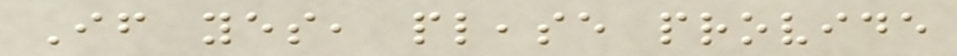If yes, please provide
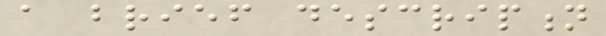a brief description
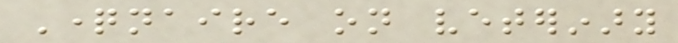Questionnaire on veterinary
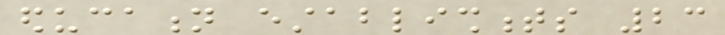education establishments 23
